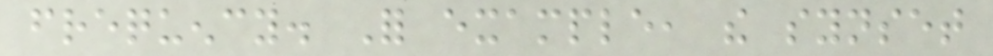frequency. For example, the synset
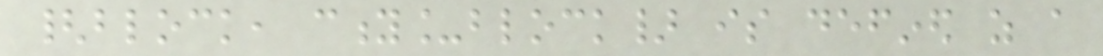{block, city_block} is defined as a
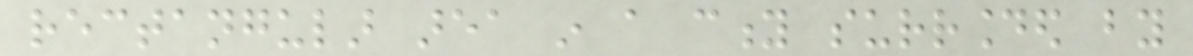rectangular area in a city surrounded by
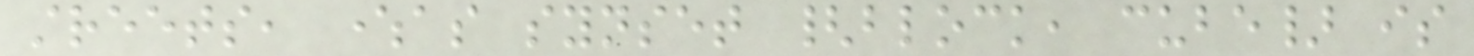streets, whereas synset {block, cube} is
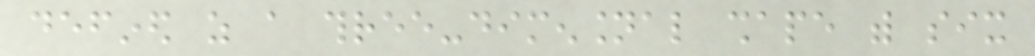defined as a three-dimensional shape with six
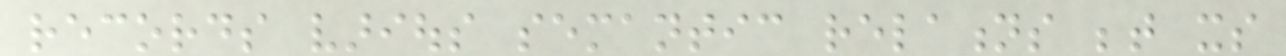records various semantic relations between its
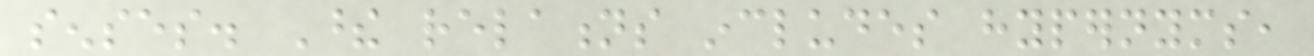senses. These relations includes hypernyms,
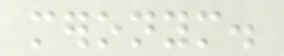meronym.
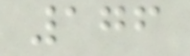176
